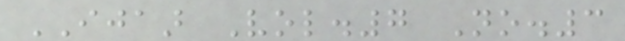IJAAR Vol.7 No.3
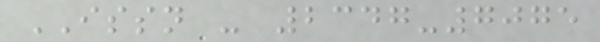ISSN - 2347-7075
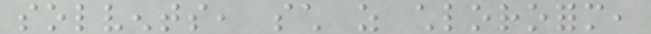solvents, such as chloroform,
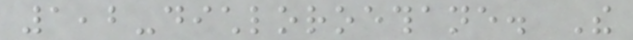1,2-dichloroethane. The
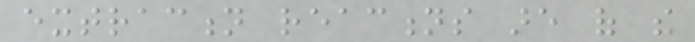extraction reactions are of the
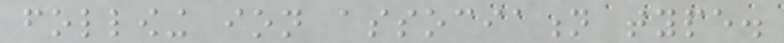following ion association type.
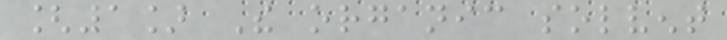[1] The organic solvent
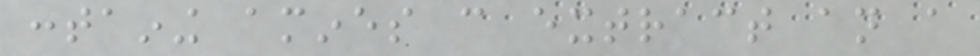containing amines can extract an a
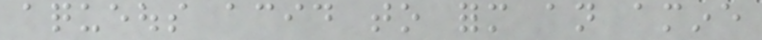aqueous acid to form an amine
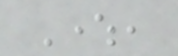Where,
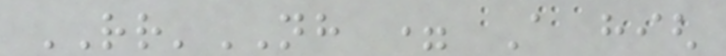RR'NH = A high
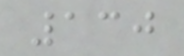130
